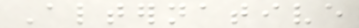Alternative
